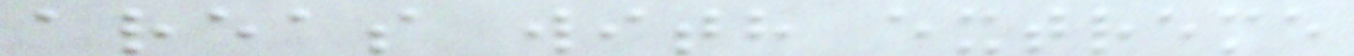areas with extreme
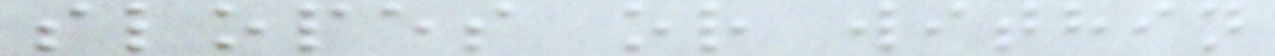slopes or within
